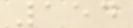154
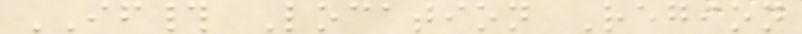IF# Location Region
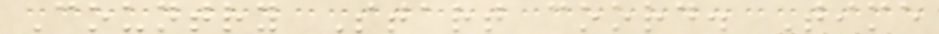Country Start coord. Time
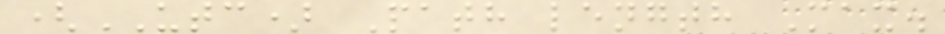(UTC) Path length Max.
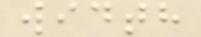width
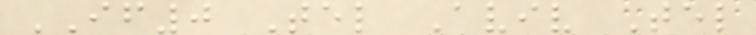IF0 Tel Aviv Tel
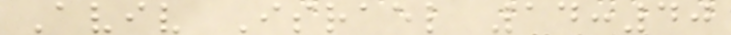Aviv Israel 14:40
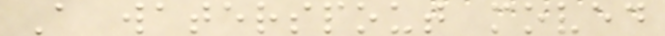A waterspout moved
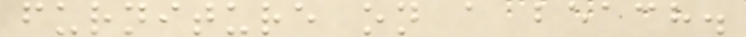furniture on a beach.
